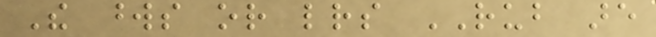The words or letters RUB are
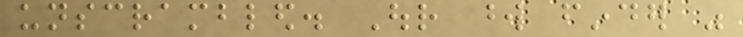unscrambled. Our word finder was
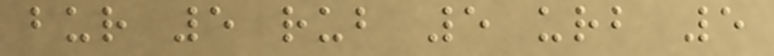bur 5 rub 5 urb 5
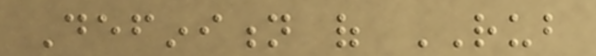Definition of RUB
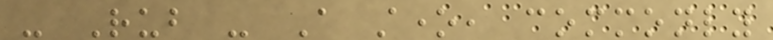- Rub - A stone, commonly
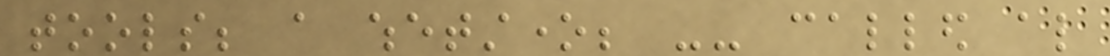tools; a whetstone; -- called also
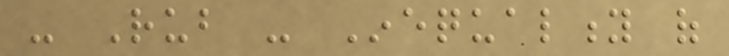- Rub - Inequality of
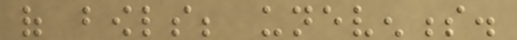of bowls; unevenness.
